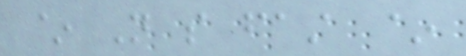~ Not so fast ~
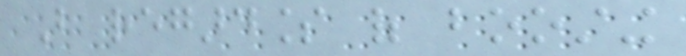But regardless of boosting
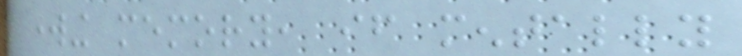working memory, if mentally
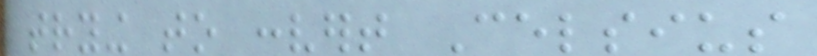trying to convert Celsius
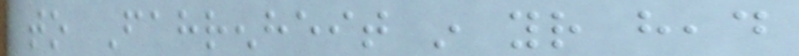to Fahrenheit in your head
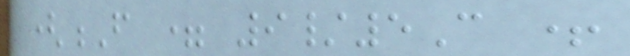(F = 9/5C +
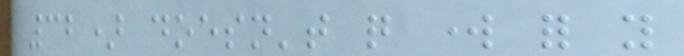32) doesn't quite work for you
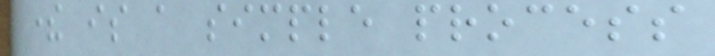there is a simple process
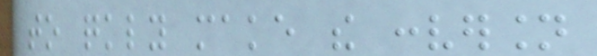to quickly make the conversion
